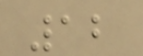12
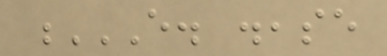E. DISEASE
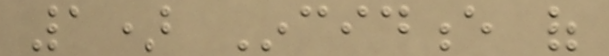1) Incidence of
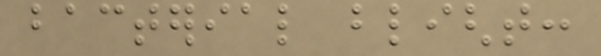bacterial blight:
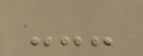---
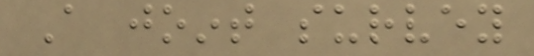A joint survey
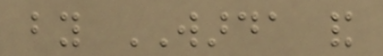by WARDA and
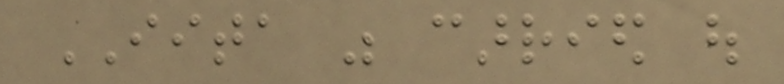IITA was carried out
